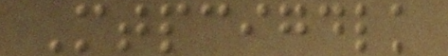Mtpcigdlk
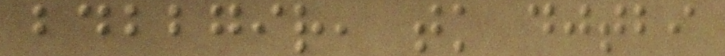bdbbgir, tk djtbi
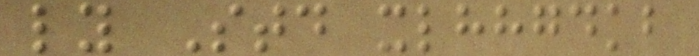ly Std xlhhgdkb
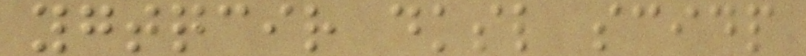ygtqcir dksl scidp
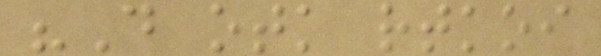"D otk rtkoi
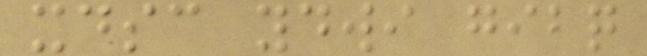xdsc ydwi gibq
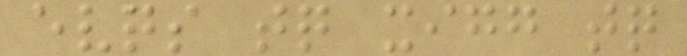evqs tq xigg tq
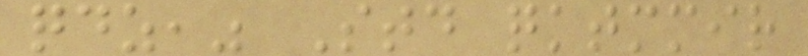qdz," Std qktmmir
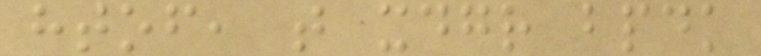htof, t xdgr bpdk
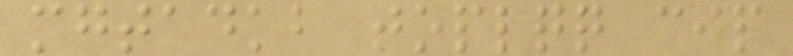mgtadkb toplqq cip
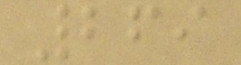269
